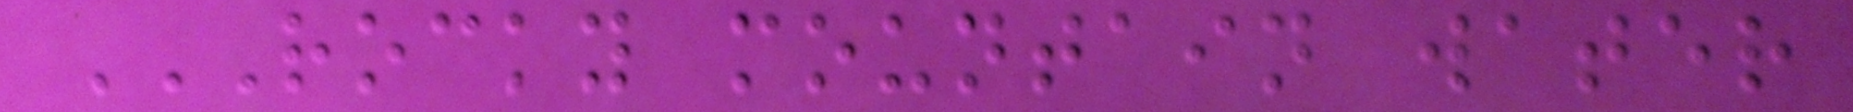ROCKY MOUNTAIN WATER
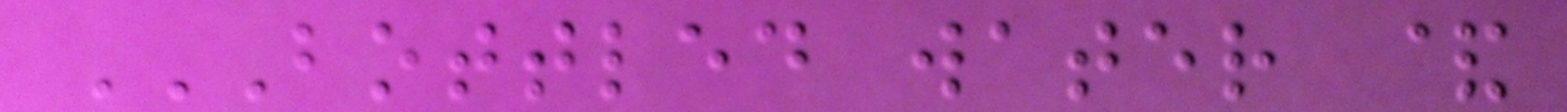BOTTLED WATER &
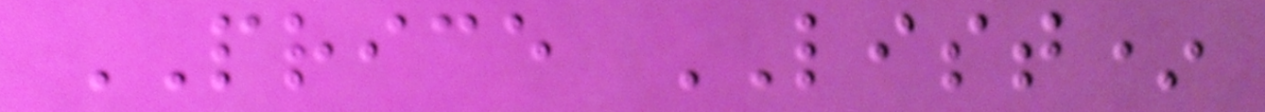PRICE LIST*
